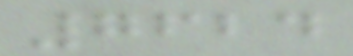7624
